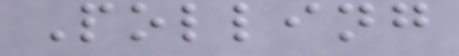Polling
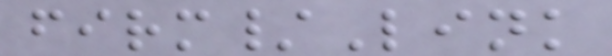firm/Link
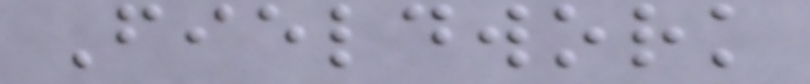Fieldwork
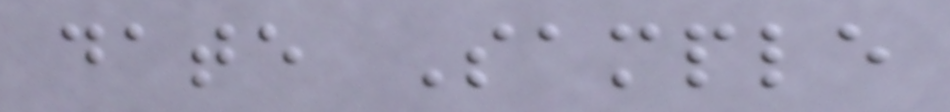date Sample
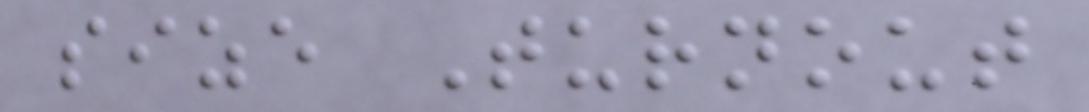size Turnout
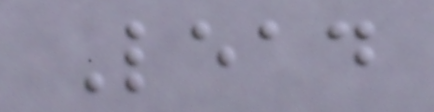Lead
